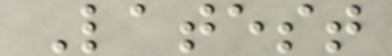Latest
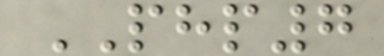PHP7
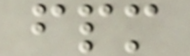fpm
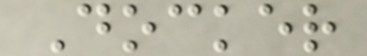Docker
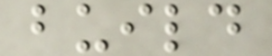build
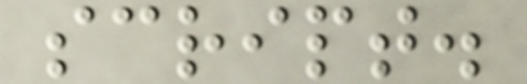script.
